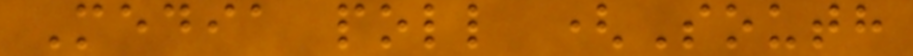Media poll (South
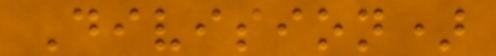Division)
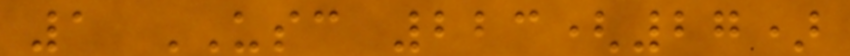1 USC 223(27)
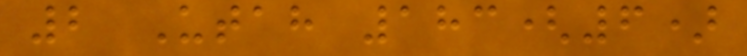2 Utah 183(6)
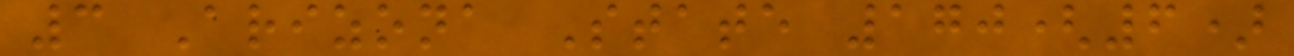3 Arizona State 170(6)
